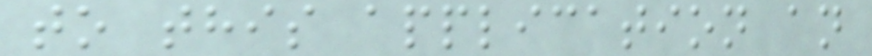to this application an
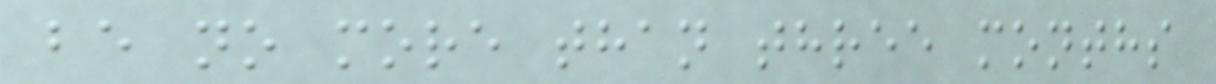be no more than three months
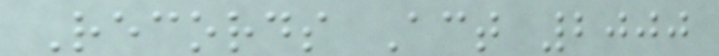Records Act 2000
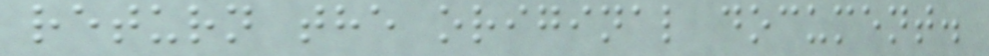return the original document.
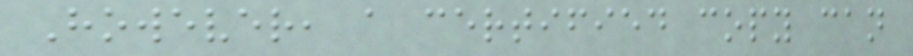However, a certified copy can
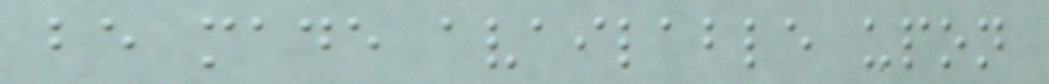be made available upon
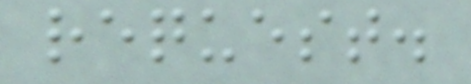request.
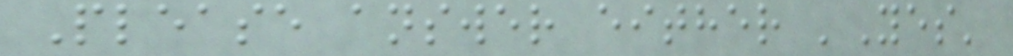Please answer either 'Yes'
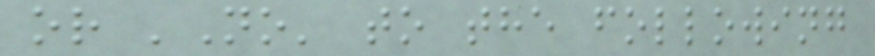or 'No' to the following
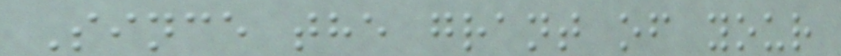Since the grant of your
